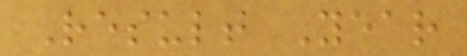Result Year
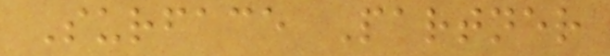Surface Partner
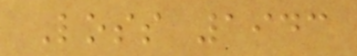Loss 1943
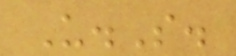U.S.
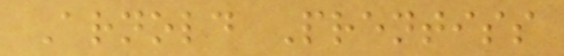Arnold Prentiss
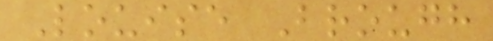Louise Brough
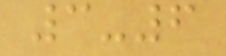3-6
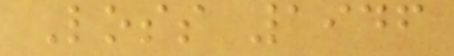Loss 1946
